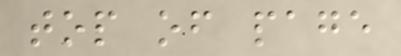top of page
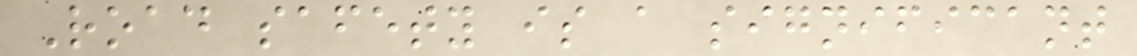Road safety is a significant
